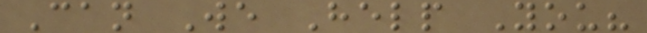Can We Help You?
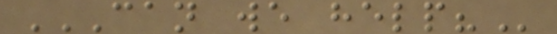CAN WE HELP?
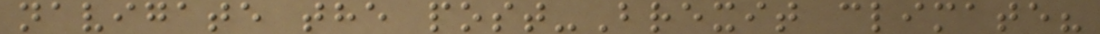navigate the post-Brexit climate?
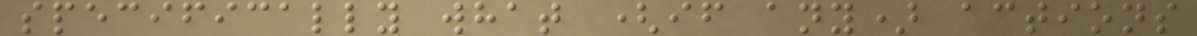specifically what (if any) actions
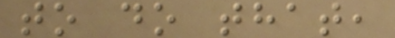to do that,
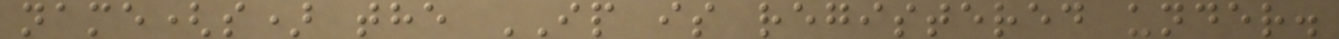name(s) the IP is registered under.
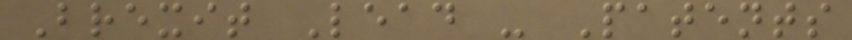Brexit Lead - Patents
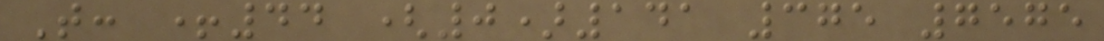T: +44 (0)141 375 7575
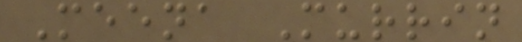Meena Murrin
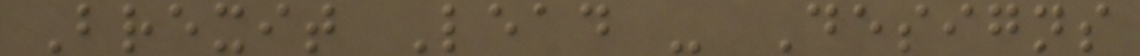Brexit Lead - Designs
